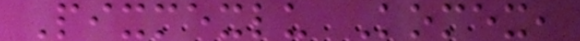Pixmexlu Komex,
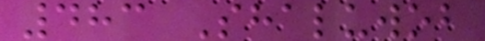483 Shaluwob
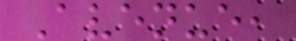Avenue,
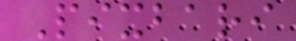Pixbari
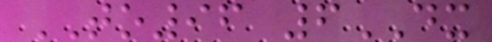TO96 6DX
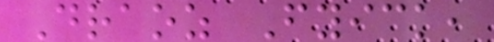Draoz Fyick,
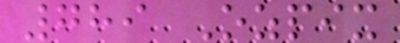789 Ozpix
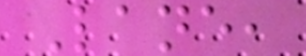Lane,
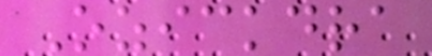Ozickdra
